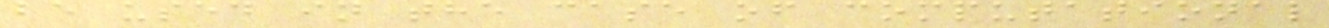be used in the case of computational
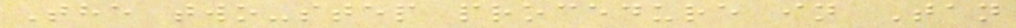The two-step procedure in Tan
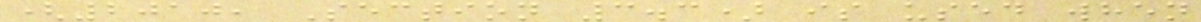(2010, Section 3.3) is used when
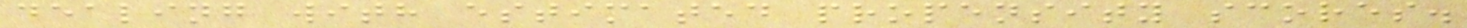dealing with estimated propensity scores.
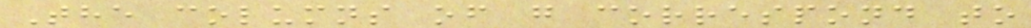The columns of g correspond to
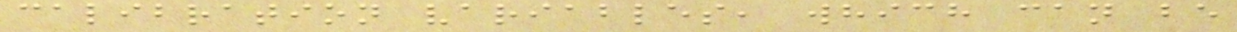calibration variables, which can be
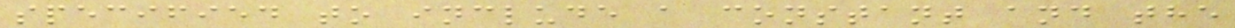specified to include a constant and the
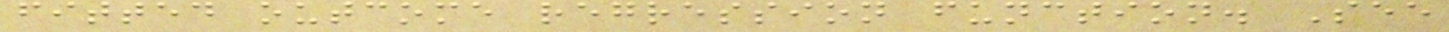fitted outcome regression function. See
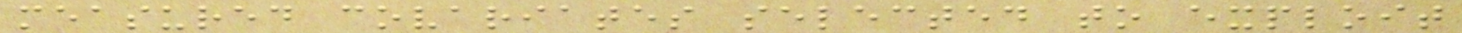measured covariates selected to exploit
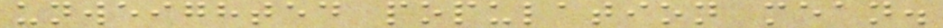unweighted population mean.
